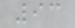93
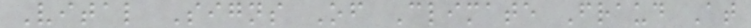Vital Signs Of Climate Fraud At
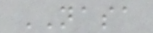NASA
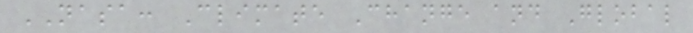NASA: Climate Change and Global
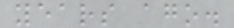years ago.
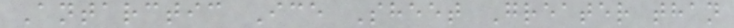Antarctic Ice Sheet Greater than
